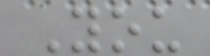You
